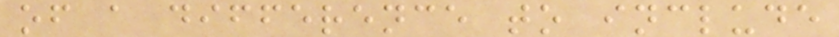of a difference to include
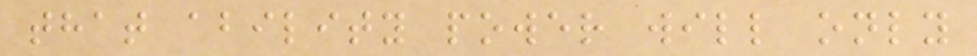that ability power will only
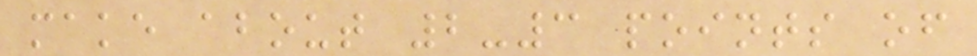make about 2-3 points of
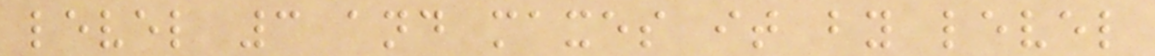level 3 and maxes it by level
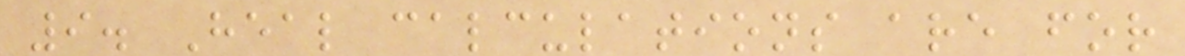9. Heal calculations are for
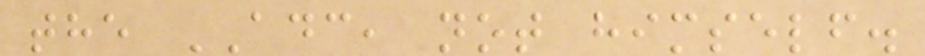the ADC, not himself.
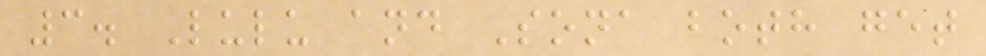3. Lulu and Sona both get
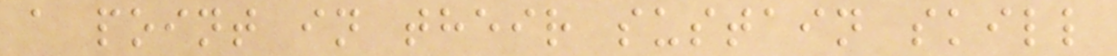a point in their sustain skill
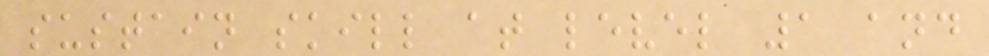sustain skill at level 1 and
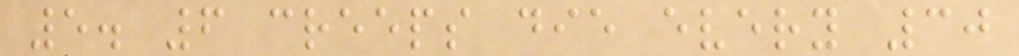5. 6 creeps die every 30
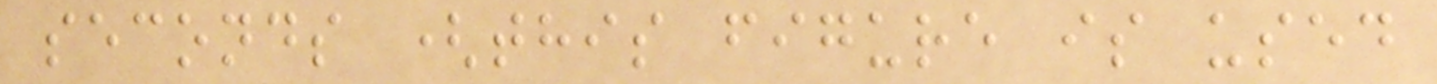seconds (this figure is used
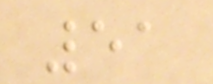51
